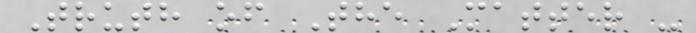Truth of The Matter -
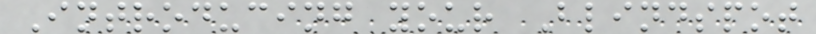Introducing your Blindspot
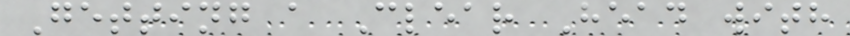Getting a Clear Head with
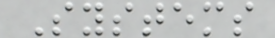Systems
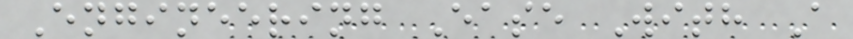Engineering Ease With A
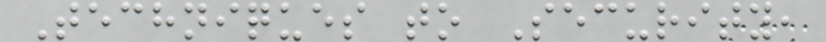Techniques to Security,
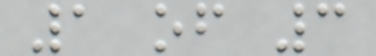1 of 3
